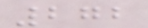272
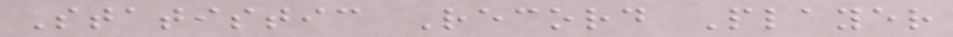Statistic Record Player
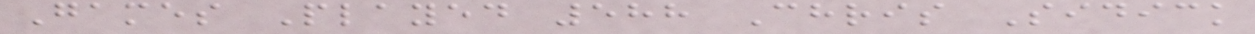Games Played 588 Chris Sidick
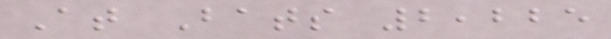At Bats 2,225
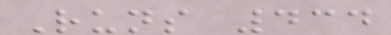Runs 434
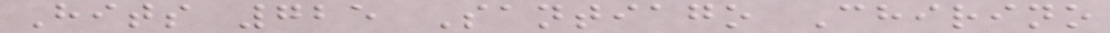Hits 725 Santiago Chirino
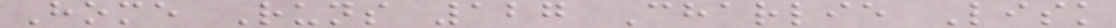Home Runs 127 Charlie Lisk
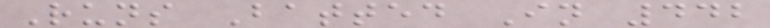Runs Batted In 442
